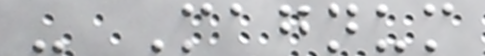- Magnum
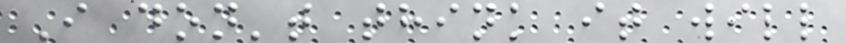I don't think it will
